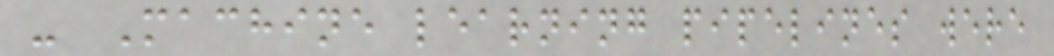- Machine learning pipelines were
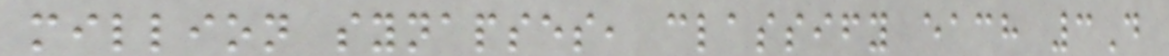million synapses, classify each 3D
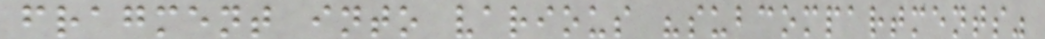fragment into various "subcompartments"
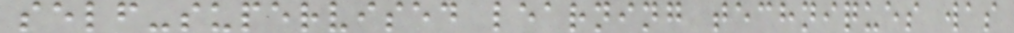self-supervised learning techniques was
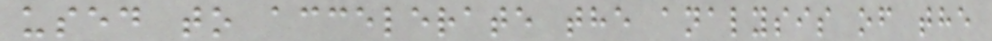used to accelerate the analysis of the
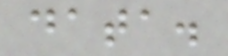data.
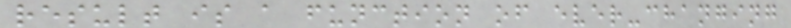result is a function of ever-changing
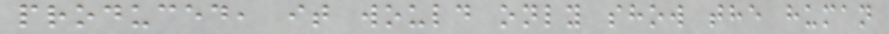produced, it would only show the human
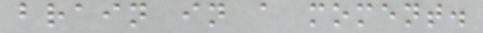brain in a moment.
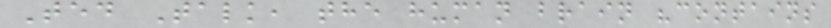Ted Talk, the human brain "contains
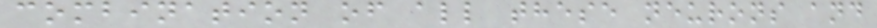combination of all these neurons and
